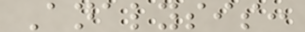Analysis:
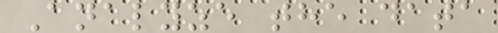Analyze the data
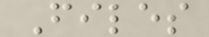Files
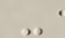-
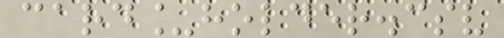card_holder.csv
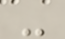-
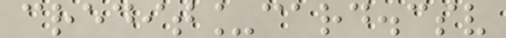credit_card.csv
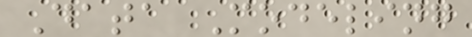Data Modeling
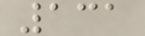131
